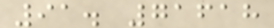91. 71618
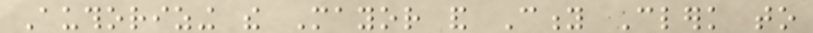Authorizing the Mayor and City Clerk to
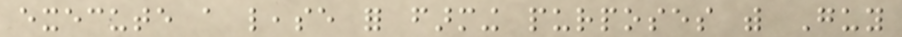execute a lease for farming purposes with Guy
